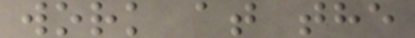work at the
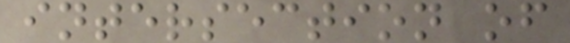intersection of
